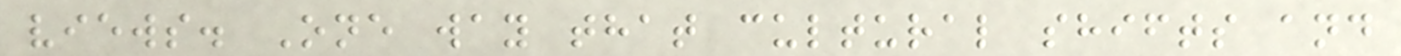views. One way that cultural shifts and
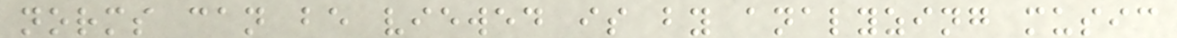norms can be viewed is by analyzing music
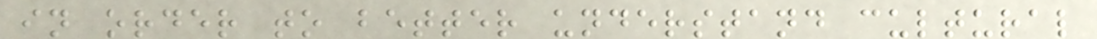in order to better understand cultural
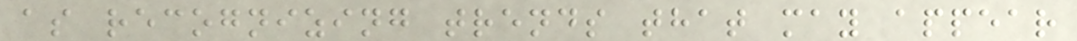as recognizing trends that may appear
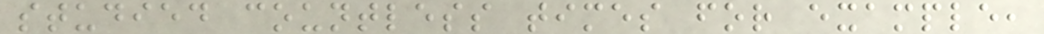studied countless times for example,
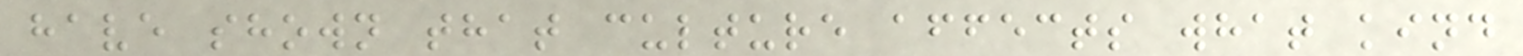have shown that culture affects what kind
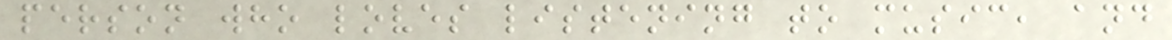person who loves listening to music, and
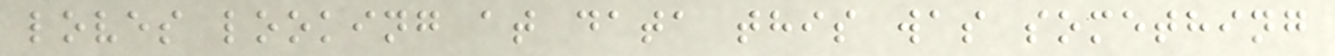loves looking at data this was something
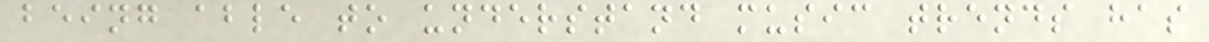being able to understand music trends has
